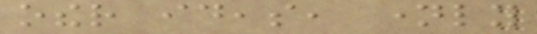other ideas, namely
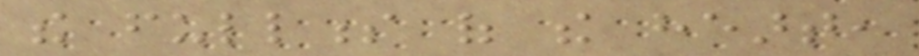the fullness of the heart,
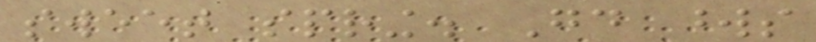sweet spring. Good words
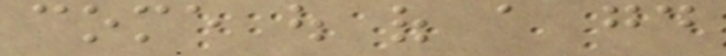come out of a good
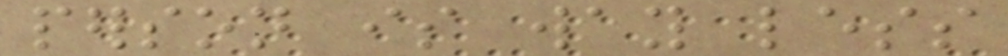person is way less
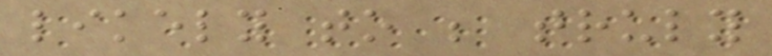likely to be truly
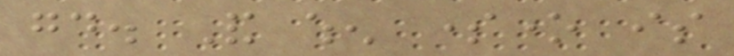good. And when someone is
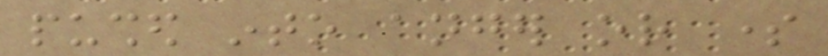pushed into anger or some
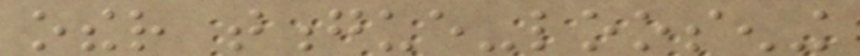other tongue-loosening
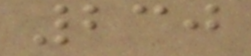230
